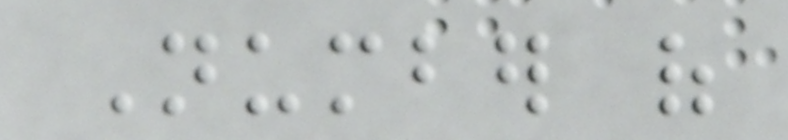Number of
